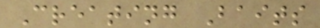Creating Baits
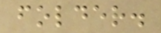folder.
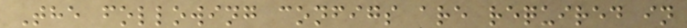The following configs are required in
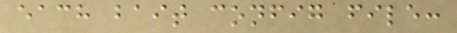each bait config file:
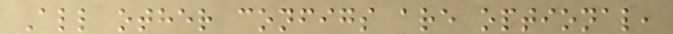All other configs are optional,
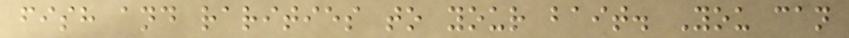fish and rarities to your bait. You can
